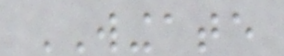WINGATE
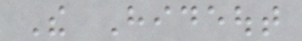The Hideout
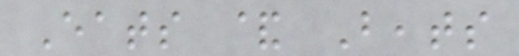Eats & Beats
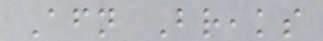Afternoon Breaks
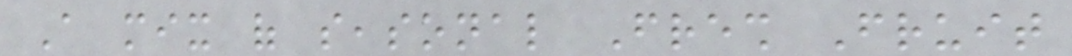A mix of seasonal Fresh Fruit
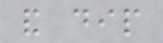and dip
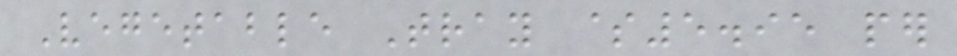Vegetable Tray $5.95 per
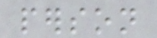person
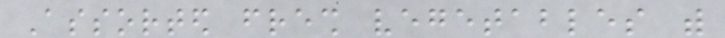Assorted fresh vegetables with
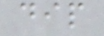dip
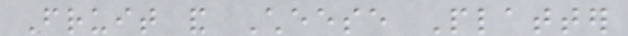Fruit and Cheese Platter
